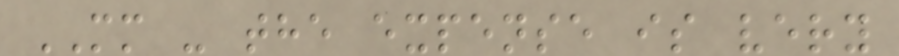MM - the expense is very
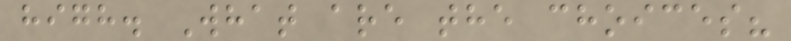high. What are the choices?
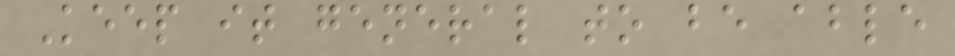Keep it general to be able
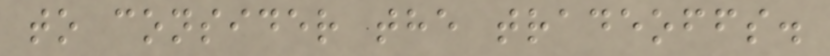to consider the tradeoffs.
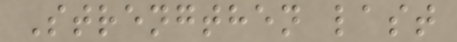Strengthen last
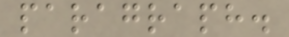paragraph.
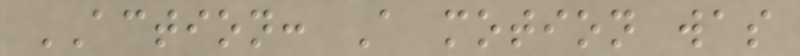ACTION: A motion was
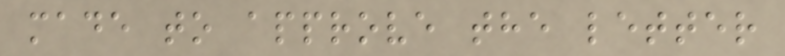made to approve the letter
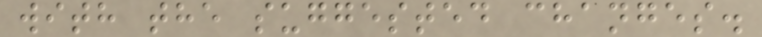with the suggested changes.
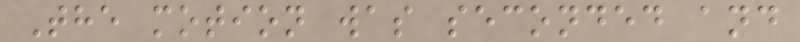The motion was seconded and
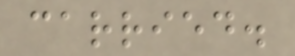carried.
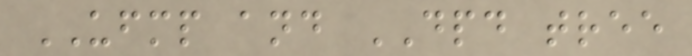UFMP and DPD tree
